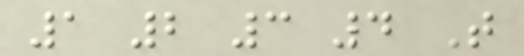1 2 3 4 T
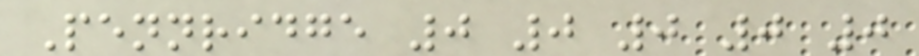Pennridge 0 0 0 0 0
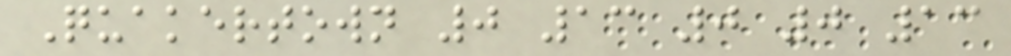Quakertown 0 13 0 0 13
